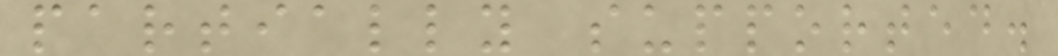partially supported.
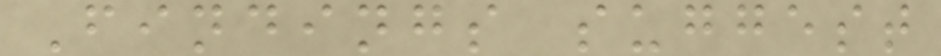Findings suggest
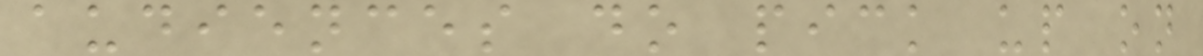audiences do pick up on
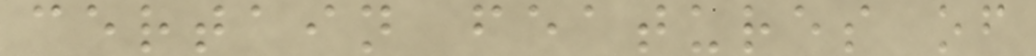certain features of
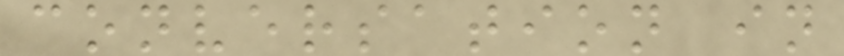conversation in
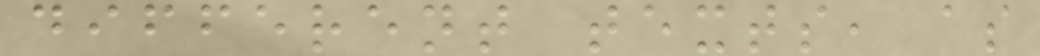different texts, as
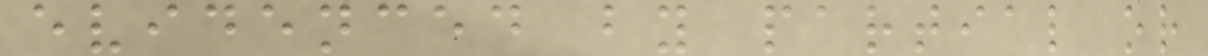evidenced by partial or
